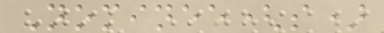Nominee(s)
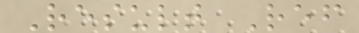Result Ref
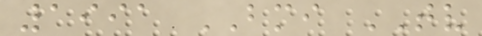1991 BMI TV
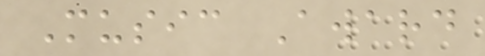Music Award
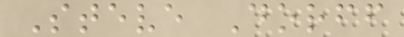Steve Dorff
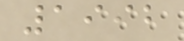1992
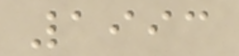1993
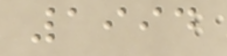1994
